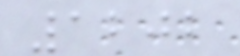1202
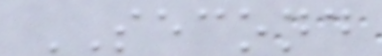SECOND
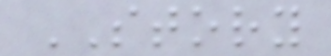STORY
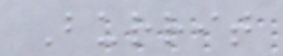Burrit
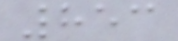853
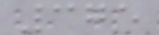375
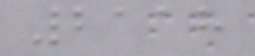2118
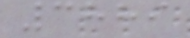3889
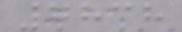7838
